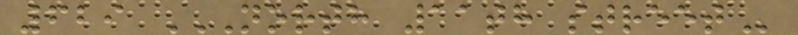629 NORTH 11TH STREET
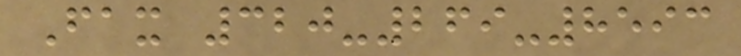Fax 320-269-8593
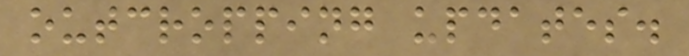outcropping updates.
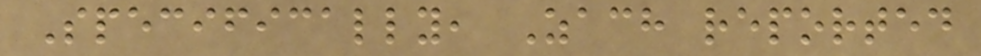Specifically, Zach reported
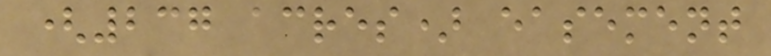(237 acres) easement
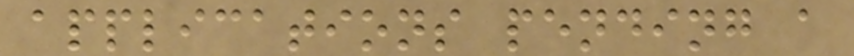applications pending a
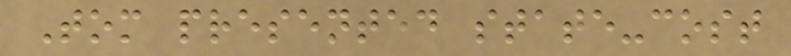Tom presented state-cost
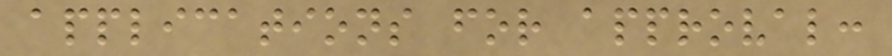applications for approval:
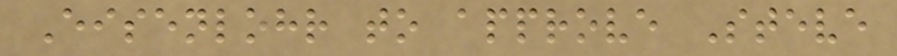Eisenlohr to approve Steve
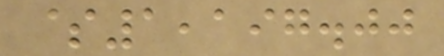$1,197.00
